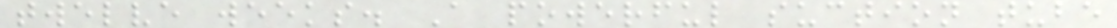twelve weeks. A powerful suction tube
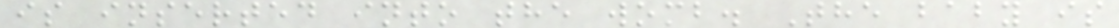is inserted into the womb. The baby is
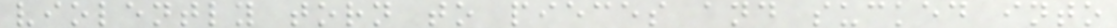violently torn to pieces and sucked into
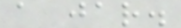a jar.
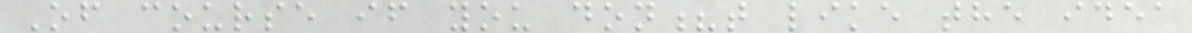Of course if you don?t like the idea
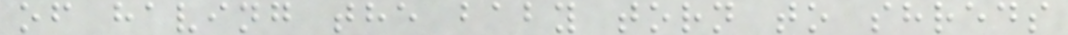of having the baby torn to shreds
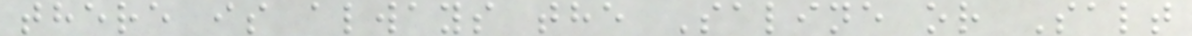there is always the Saline or Salt
